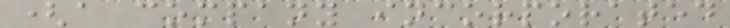(a company incorporated
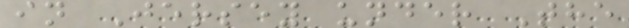in Jersey under The
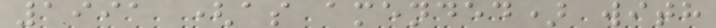1991 (as amended) with
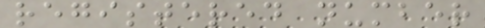registered number
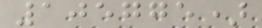105775)
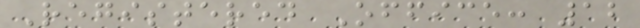Registered Office: 12
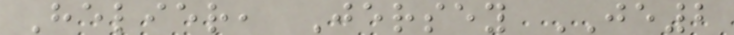Helier, Jersey JE2
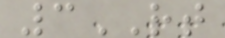3RT
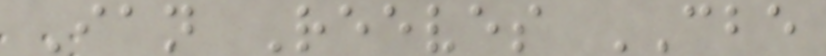Ian Reeves CBE
